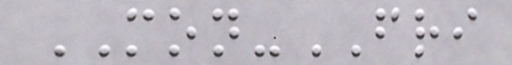MON-FRI
